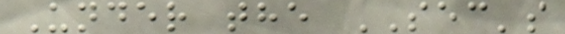Under the SEC's
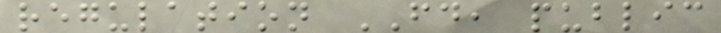regulation FD, public
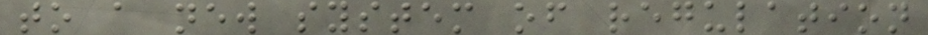to a new system of regulation
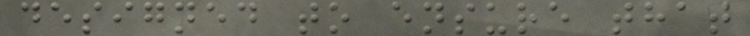designed to ensure that
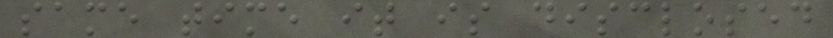same time it is disclosed
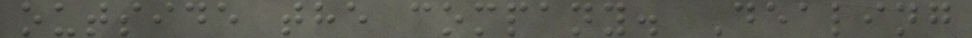outside the company. Dealing
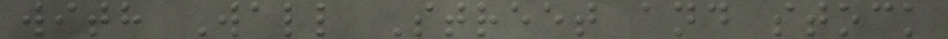with Wall Street and stock
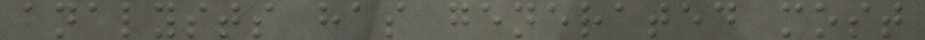analysts has generated most
